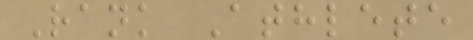Rank Athlete
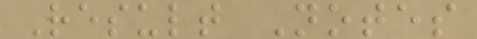Result Notes
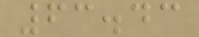63.43
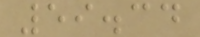59.34
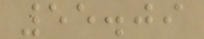55.09
